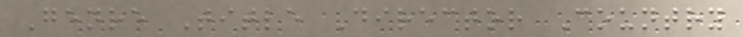Genre Title Director Country
